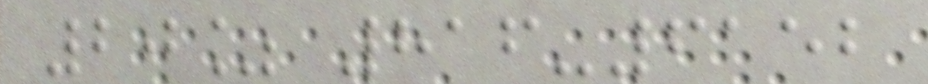20% 816-6152
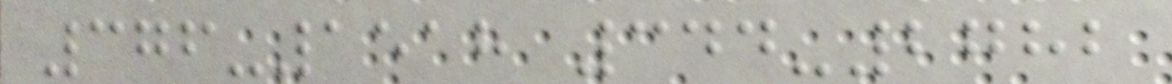376-1518 344-2782
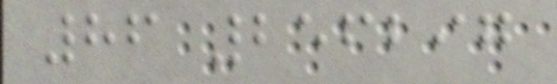86 256297
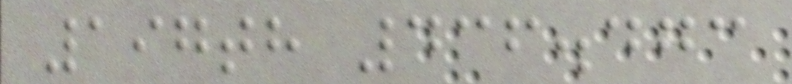197th 436.473
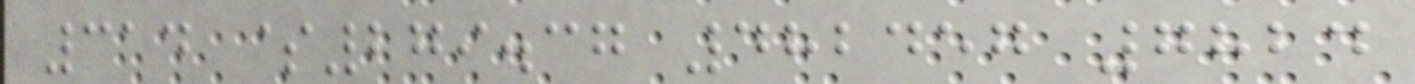314 $279.37 482457 7824
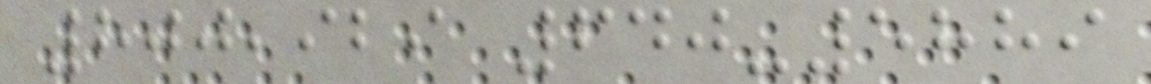800,929 640-5889
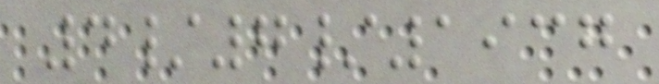4/7/1937
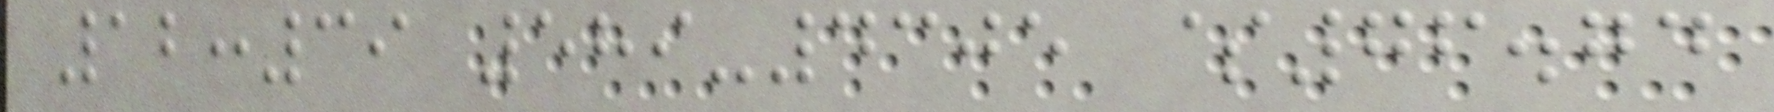12:39 589-4305 $76.74
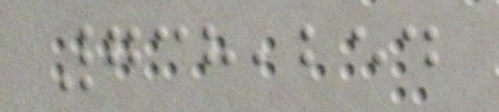738,254
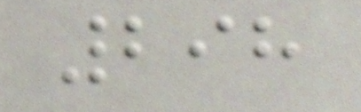298
